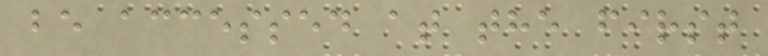be accessed at the first
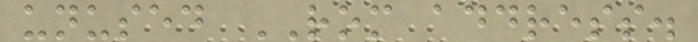unused ROM address.
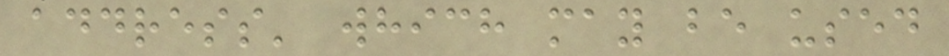address' which may be used
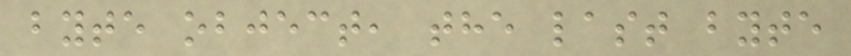byte object, the last byte
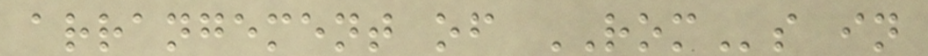arrangement of ROMs in
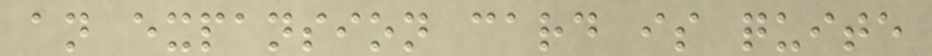an expansion card is quite
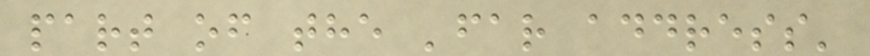part of the 'far address'
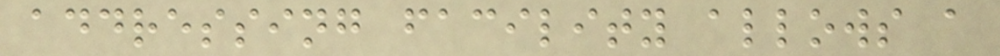addressing facility allows a
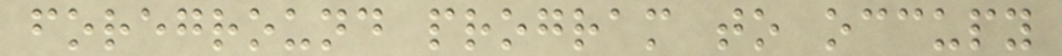foreground program to occupy
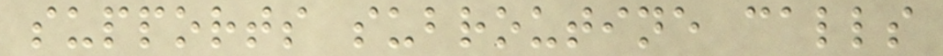supports subroutine calls
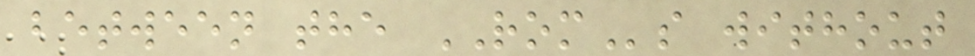between the ROMs without
